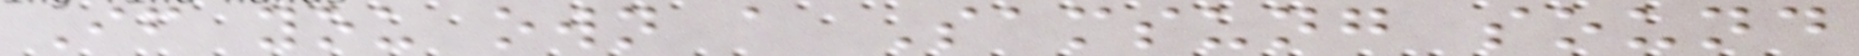If you own a Samsung sound
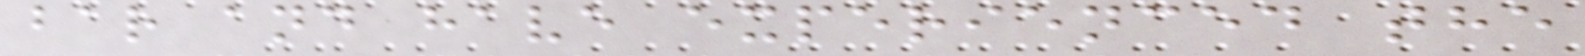bar and have experienced the
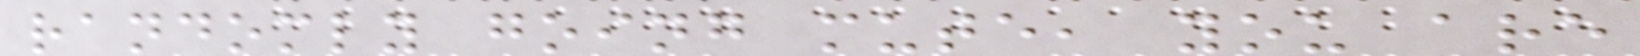randomly going mute, you are
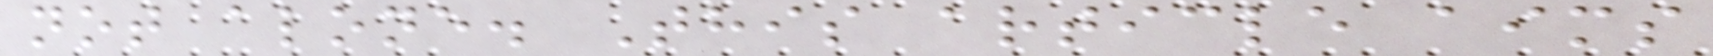not alone. This article aims
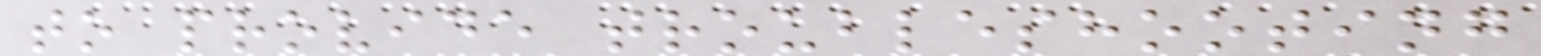to provide troubleshooting
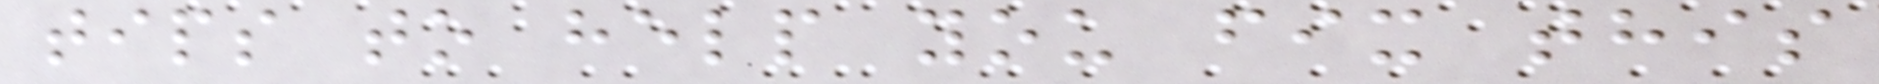tips to help you fix this
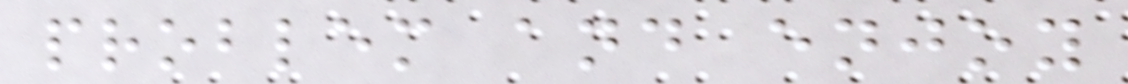problem and enjoy
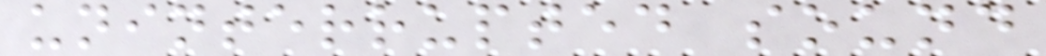uninterrupted sound
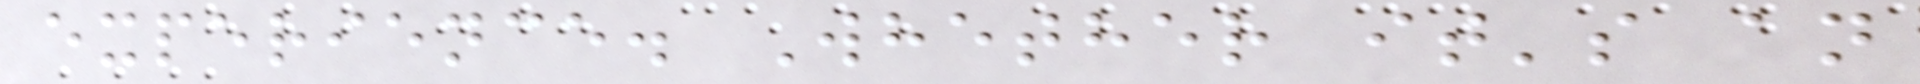experience. Whether it's an
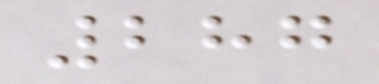287
